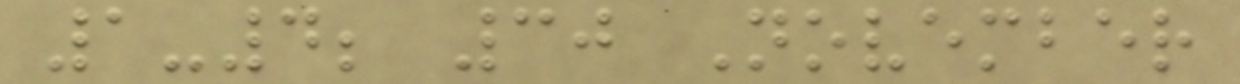1-4; 30 November
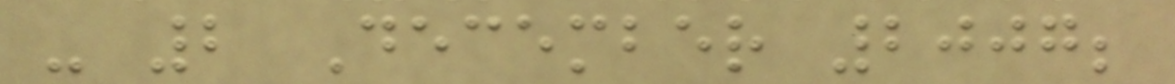- 2 December 2007;
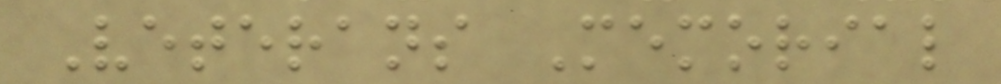Veterans Memorial
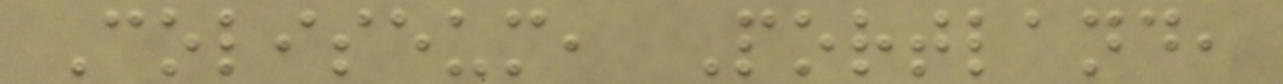Coliseum, Portland,
